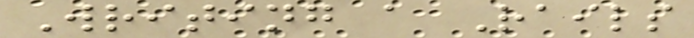Writing a Rails
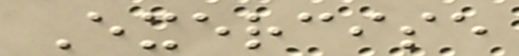Exercise
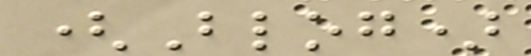(Blog)
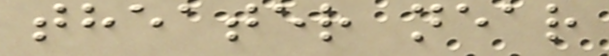theater near
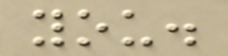you.
